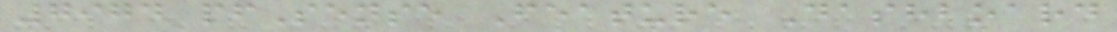7974 pfSense Feature Dashboard
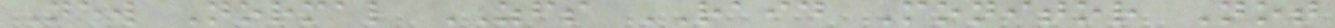New Normal ZFS RAID Monitor Not
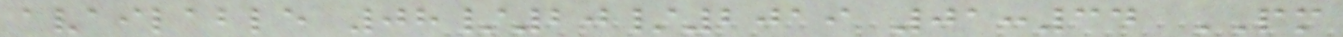available 08/20/2019 01:34 PM
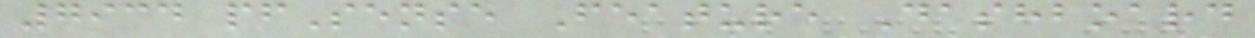7934 pfSense Feature Dashboard
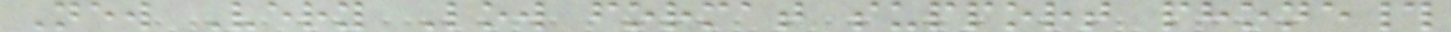New Very Low format support phone#
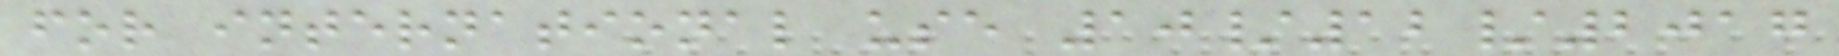for international use 10/12/2017
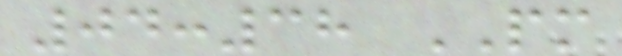04:38 PM
